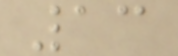13
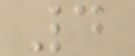4
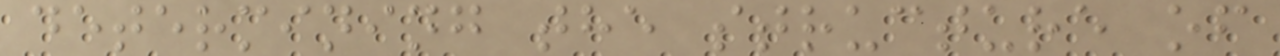determining the structure of
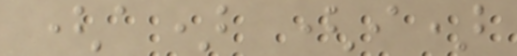(a) (i)
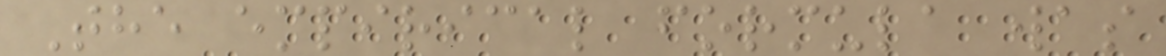The empirical formula was
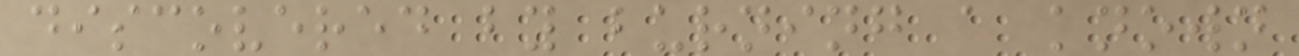discovered by burning a known
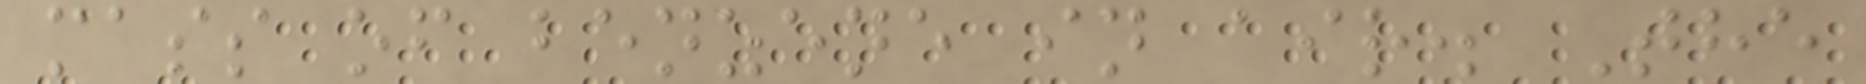mass of benzene in air. The
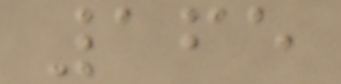165
